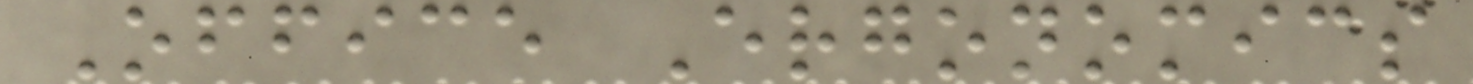Office Ergonomics
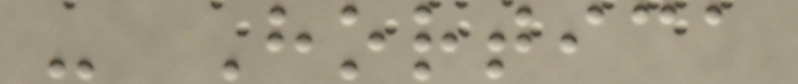- Hortica
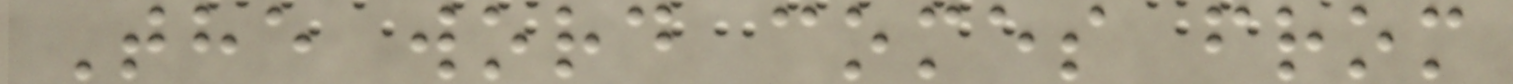The word comes from
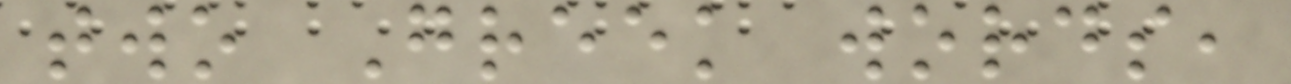two Greek words,
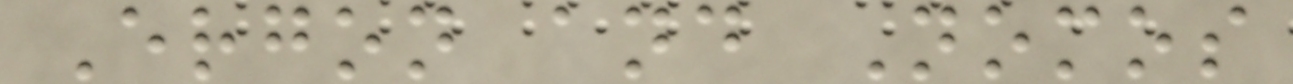Ergon and Nomos
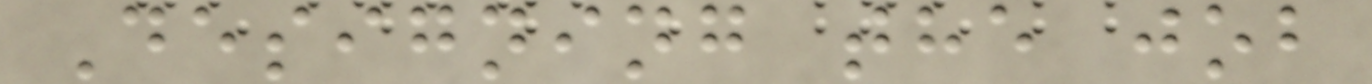Designing the job
